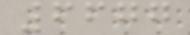6677
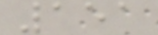151
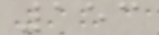153
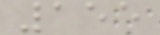155
